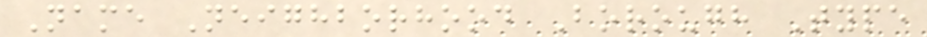Name Neighborhood Borough Type
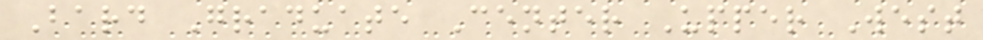Bard Graduate Center Upper West
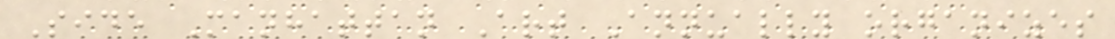Side Manhattan Art Annually organizes
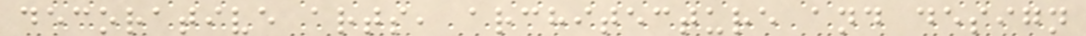decorative arts, architecture and design
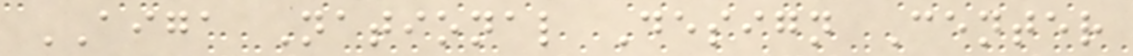AIGA National Design Center
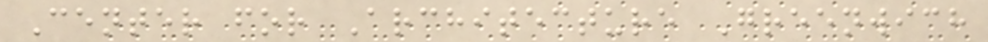Center for Architecture Greenwich
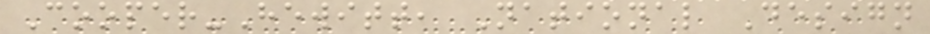Cooper-Hewitt, National Design
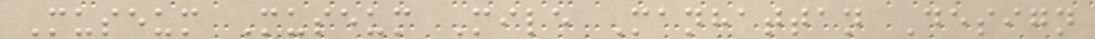Museum Museum Mile Manhattan Design
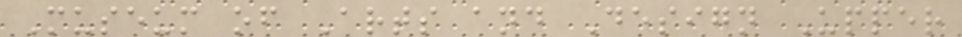Museum of Arts and Design Upper
